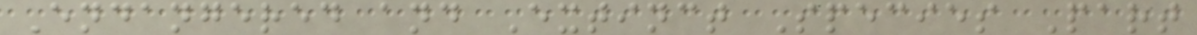Endangered and Extinct Species Part
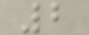2
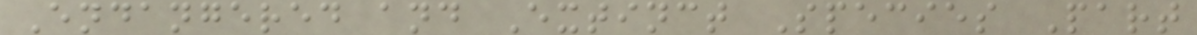Endangered and Extinct Species Part
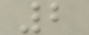2
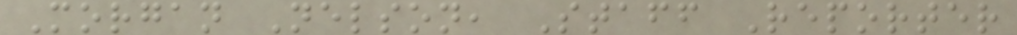Morgan Nelson, Staff Reporter
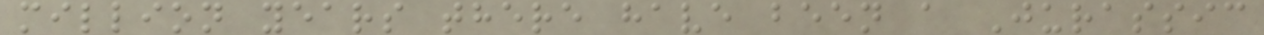million years there have been a Jurassic
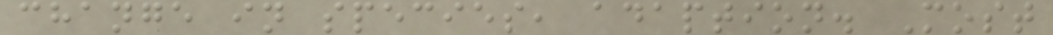change in species, adaption. Most
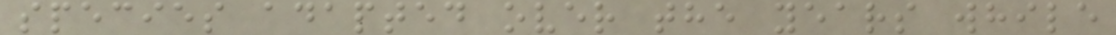species adapted over the years while
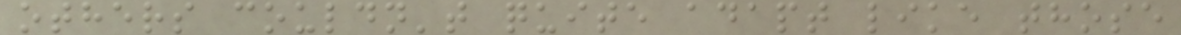others couldn't quite adapt like those
